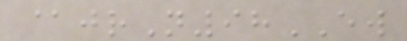@jrN98EW
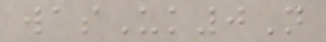wasUk0N
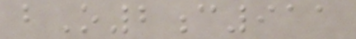bO2c911
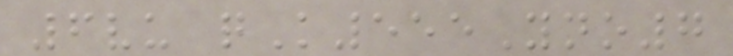6vu qK555Yno7
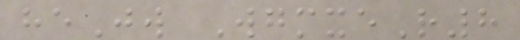heJw WgmxeR8
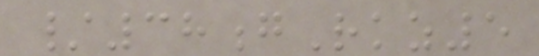/38gRkz5
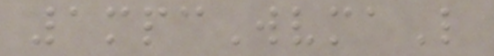1mpcWvmaL
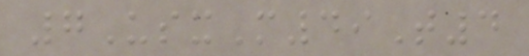7UsxM49T4
